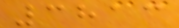3813
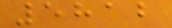5812
